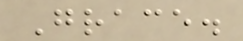Grace.
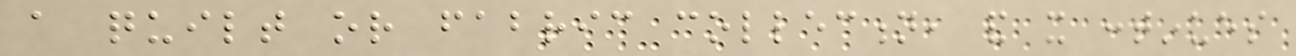a quilt or fabric collection, and it continues
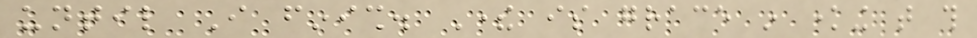until I finish. There is grace in knowing that this
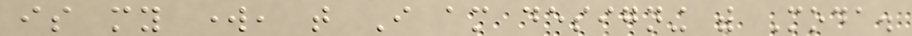is my work, that I am designing with Moda.
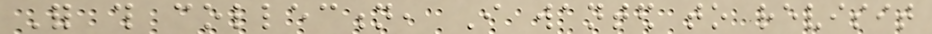For this collection, I wanted to revisit
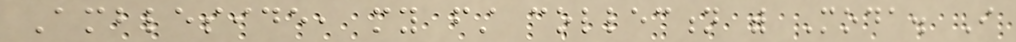Ambleside, my first collection with Moda. I
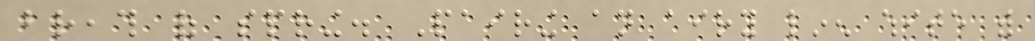breath of spring. Pairing an airy linen white with
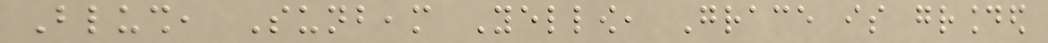Blush, Sunbeam Yellow, Grace is grounded
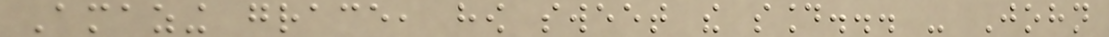Amazing grace, how sweet the sound... - John
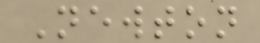Newton
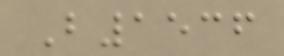B1536
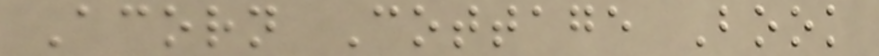Acorn Cottage Book
